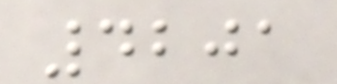4201
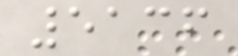5136
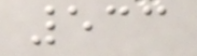533
